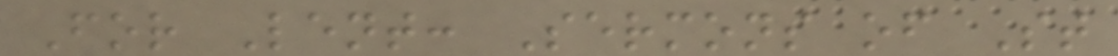For Lent: Sermons of St
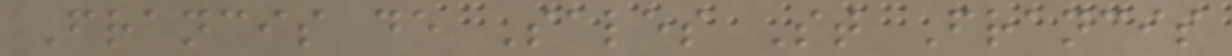Francis de Sales St Francis
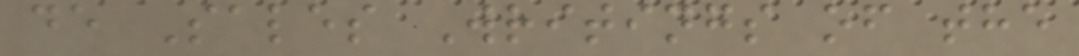de Sales Writings of the
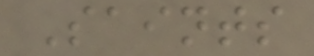Saints
